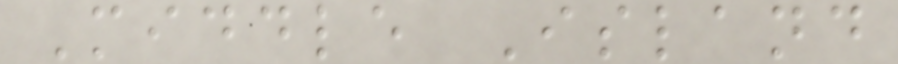Middle Island
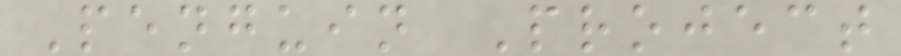Penguin Project
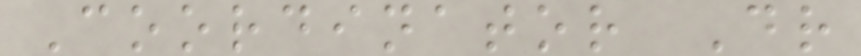Coordinator Dr
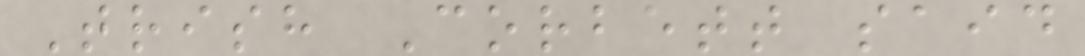Trish Corbett said
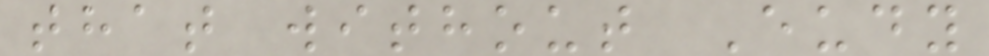that without Eudy
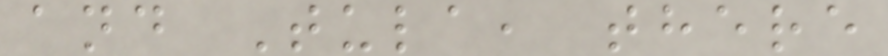and Tula, there
